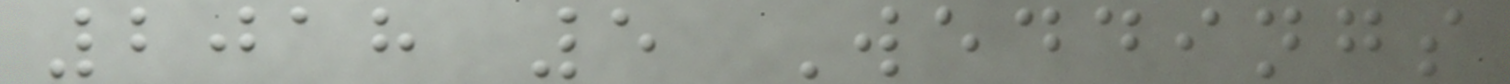2018 5 Weddings
